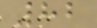82
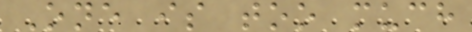One is too much
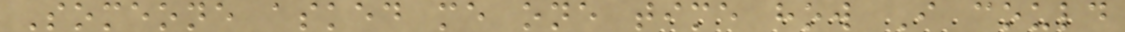Someone asked me one time how I could
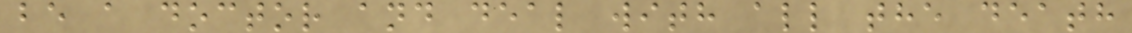be a doctor and deal with all the death
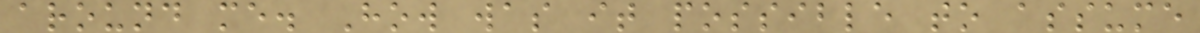around me. How was it possible to assume
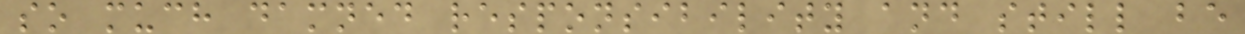so much damned responsibility and still be
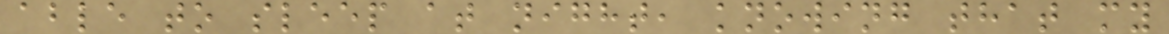able to sleep at night, knowing that my
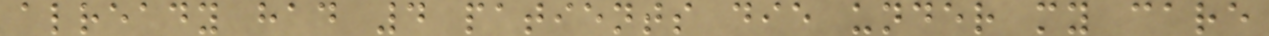already had 4 patients die under my care
